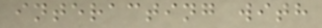interacting with
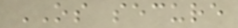OS secure
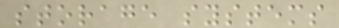storage systems
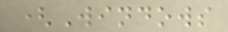(Windows
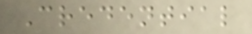Credential
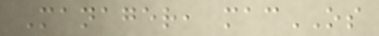Manager, macOS
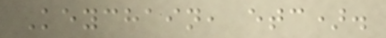Keychain, etc).
